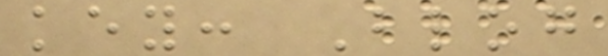key: Blog
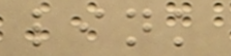link
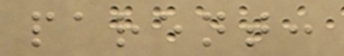parent:
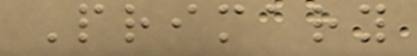Primary
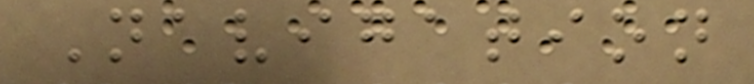Navigation
